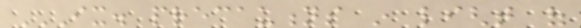IX. PRECAUTIONS IN LIGHT OF
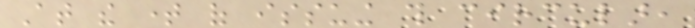At the time of issuing this circular,
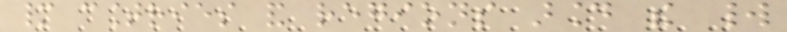many countries and regions around the world
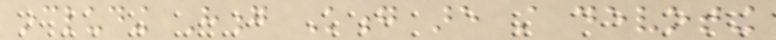including Hong Kong are still devoting
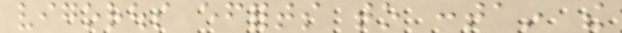vigorous efforts to contain the
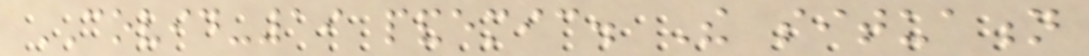COVID-19 pandemic. The situation
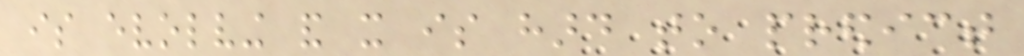is evolving and it is hard to predict
